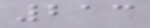213
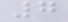7
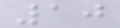10
